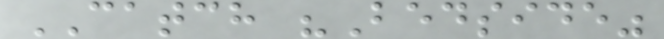CATCH "Bedside"
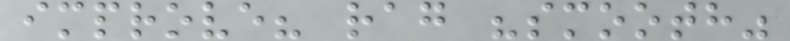improve? rag "smooth"
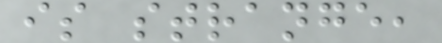is strange,
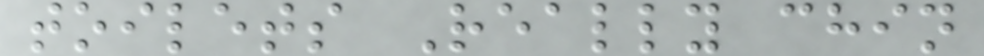toilets Really chin
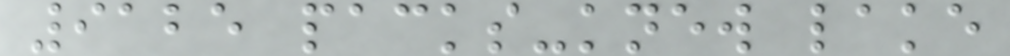9125 packs-knew lake
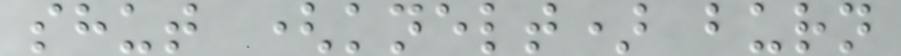shut (knelt) burn
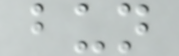bun
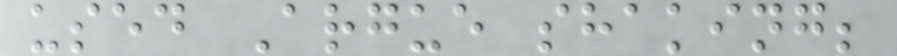used Argue shaking;
